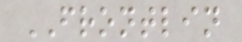FRONTLIN
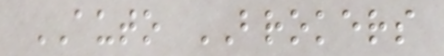AUTO BROKERS
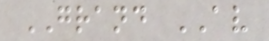GRAND AV
